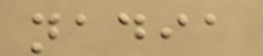nadia
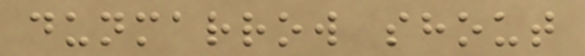dunmarrow shout
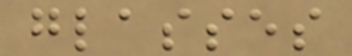glasses
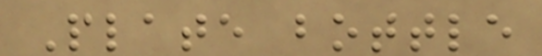Plate bottle
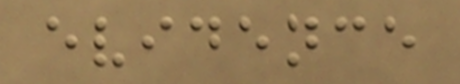evidence
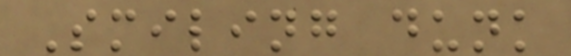Smiling dunk
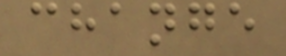change
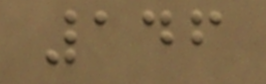146
